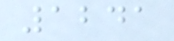1241
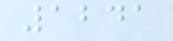1241
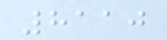8110
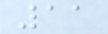11
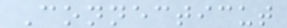Connecticut
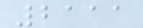2111
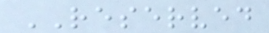RESERVED
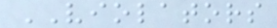VIOLATORS
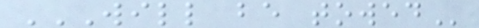WILL BE TOWED
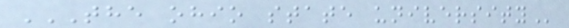THE OHIO STATE UNIVERSITY
